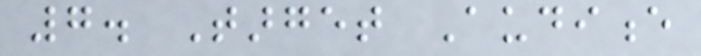7. Target Audience
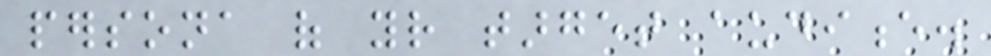persona of your target audience.
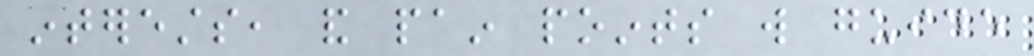interests, and pain points will guide
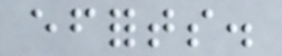efforts.
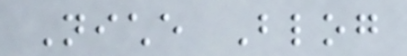Niche Blog
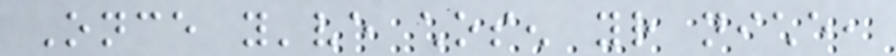Once you've chosen your niche,
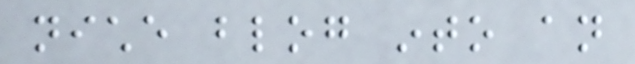niche blog into an
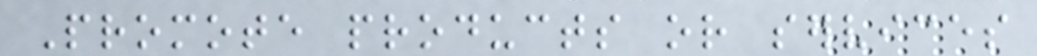Promote products or services
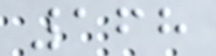168
